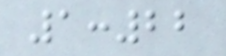1:22
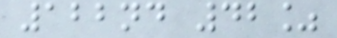122nd 42%
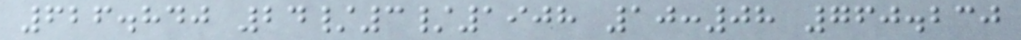626.840 24/3/1908 10:08 760.230
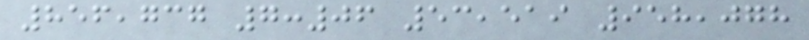856,737 7:06 53,519 958,078
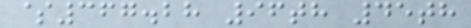$367.28 96th 45th
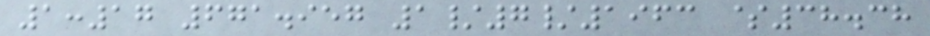1:17 671.957 1/7/1963 $38.38
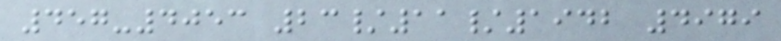457-4053 23/11/1942 4979
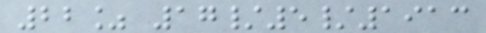22% 17/5/1913
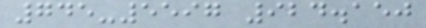745-5597 924.150
